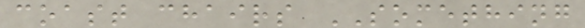coast chairs SOMETHING
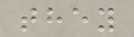they
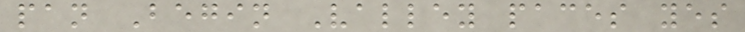pan Begin Valley paces yes
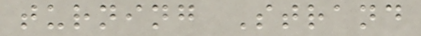turning Strand
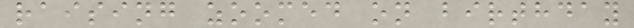raising zoomed on birthday
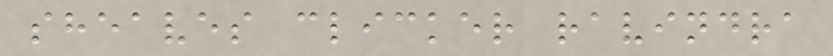sheaves clicker ravindra
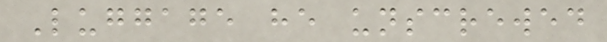Luggage he unscrewed
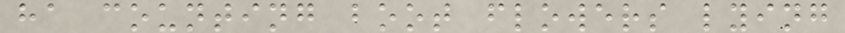ha counting boot flowers lying
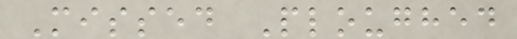Missed Ploughed
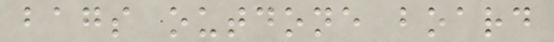bags outdone board
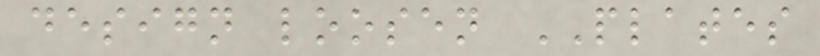design loosen PLATES
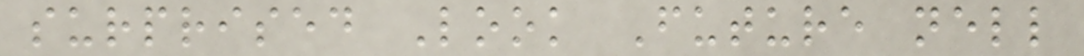surprised Look Future nell
